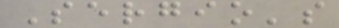Sergio's
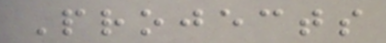Projects
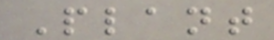Plant
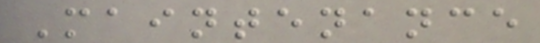Maintenance
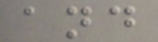and
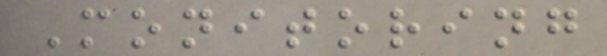Monitoring
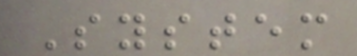System
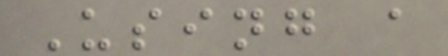Using a
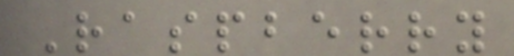Raspberry
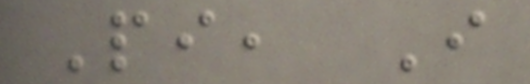Pi, I
